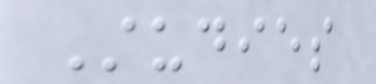Studies
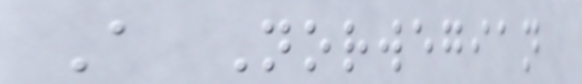A Norwegian
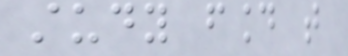study found that
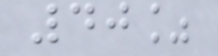40%
